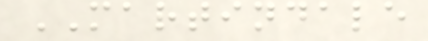MARTINDALE
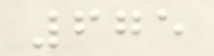675
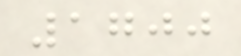1700
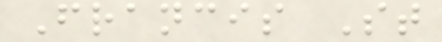Francis St
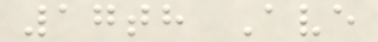17th Ave
